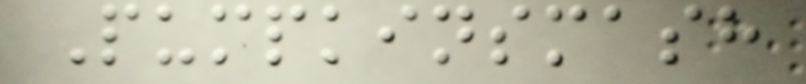Pumpkinsmash
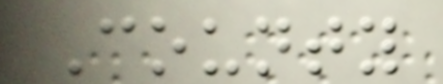County
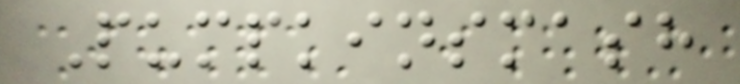Pumpkinsmash
